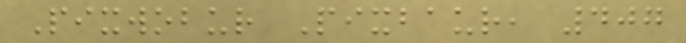Pixwobur Pixbaur, 407
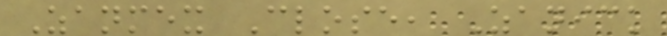Zanmex Close, Zanick
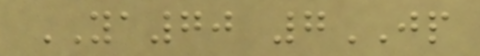YA70 7JP
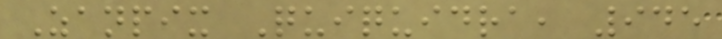Zanpix Quiquidra, 945
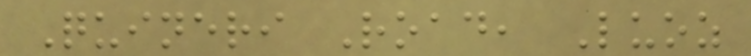Quineri Road, Luoz
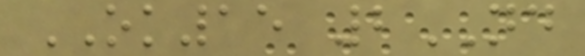OK15 2ND
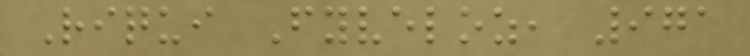Riqui Fyveloz, 971
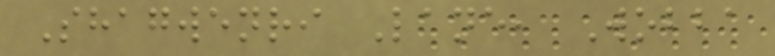Shagwenri Lane, Wobba
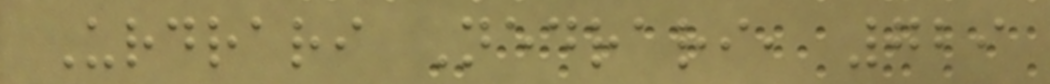Urdrari Nedrari, 729
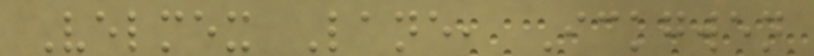Velmex Lane, Ickgwen
